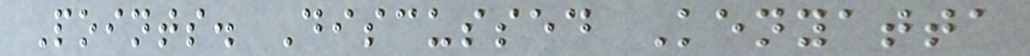Points. Discussed Kenyatta
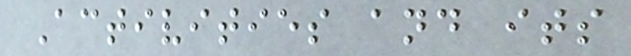Activities and its
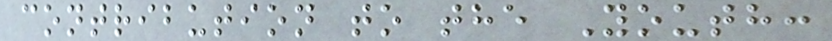contribution to the Youth:
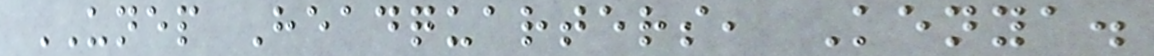UNEP Headquarters, Kenya.
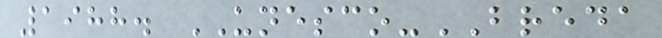1988. UNESCO-BREDA
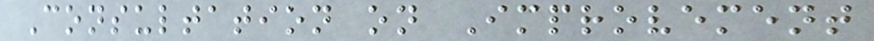Consultation on Improvement
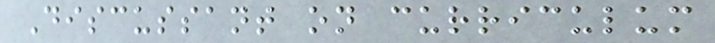Discussant on curriculum
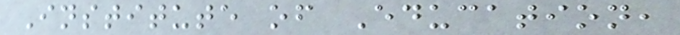Institute of Education,
